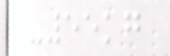-55kg
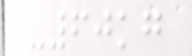-60kg
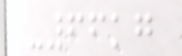-66kg
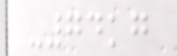-74kg
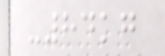-84kg
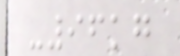-96kg
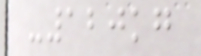-120kg
